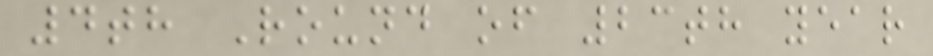4th Round of 23th year
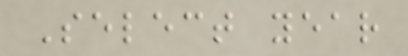Select year
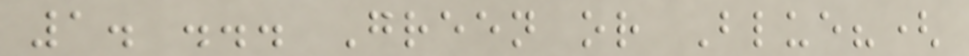1. ... Green or Blue?(
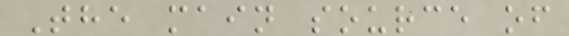The main source of
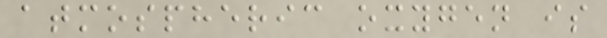atmospheric oxygen is
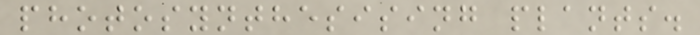photosynthesising plants.
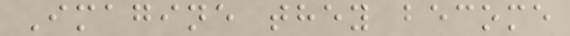Imagine they become
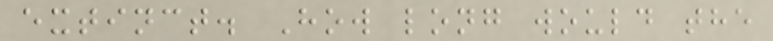extinct. How long would the
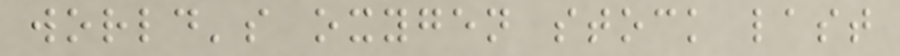world's oxygen stock last
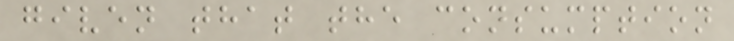given that the consumption
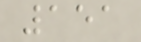151
